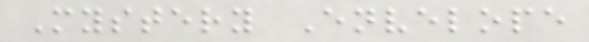Mystery Envelope
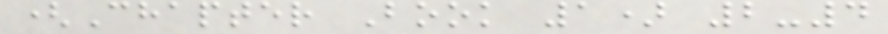(Chapter Book 1) 2-4
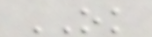OK
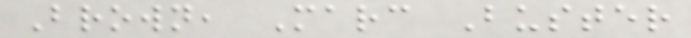Brown, Marc Buster
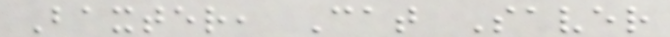Baxter, Cat Saver
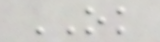OK
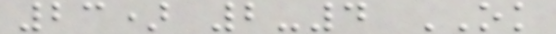23) 2-4 OK
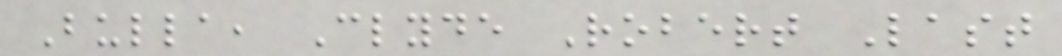Bulla, Clyde Robert Last
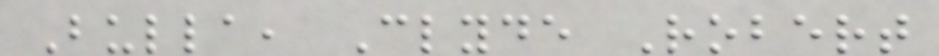Bulla, Clyde Robert
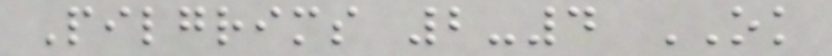Pilgrims 2-4 OK
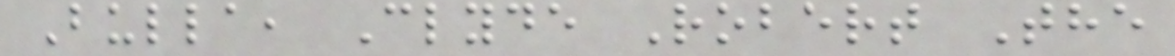Bulla, Clyde Robert The
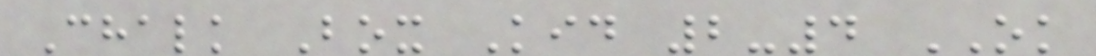Chalk Box Kid 2-4 OK
